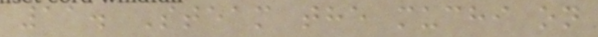11. Steam the muchi on
